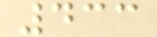433
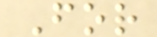For
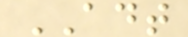ADT
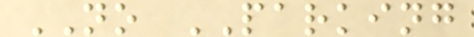NO PARKING
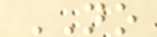NO
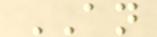AN
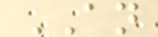AN
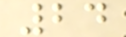24
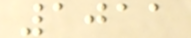1011
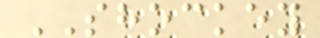SHOCKEY
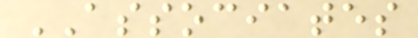ASSOCIATES
